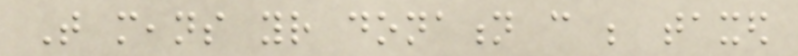That means your donation can be taxed
